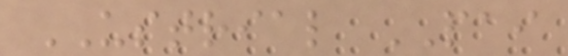USTRIAL PAI
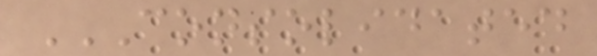CONSOLIDATED
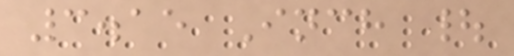3.15 Inch |
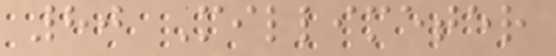80 Millimeter
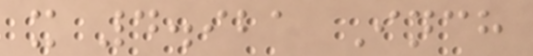x 4.921 Inch
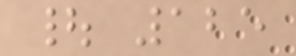| 125
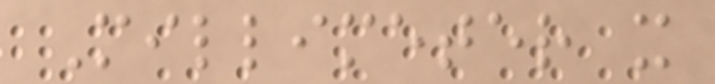Millimeter x
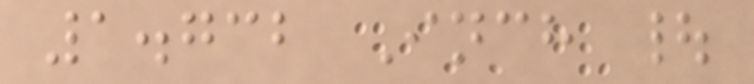1.732 Inch |
